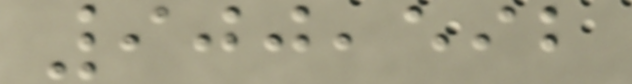900,592
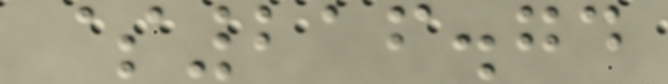$216.74
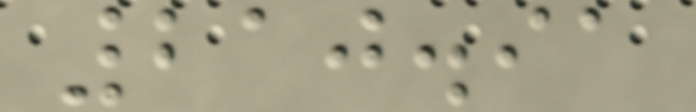210.91
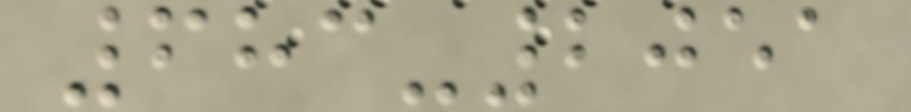683-2051
